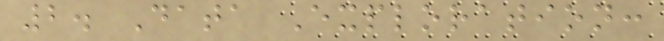2. Data Exploration:
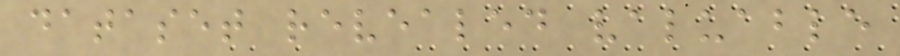dataset revealed valuable
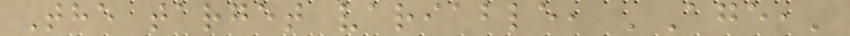The target variable, 'Age,'
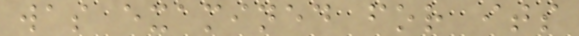was examined for its
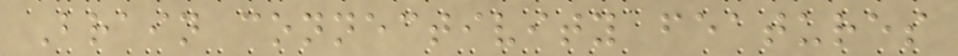Brain connectivity features
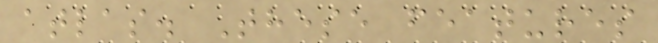atlas. These features
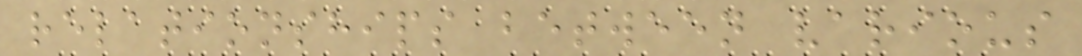relationships between various
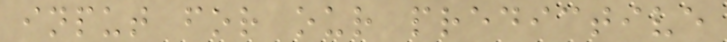input for our predictive
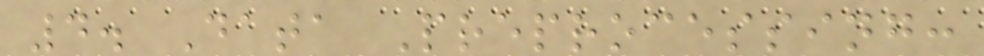4. Data Preprocessing:
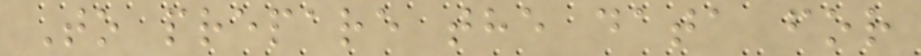To prepare the data for
